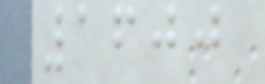1600
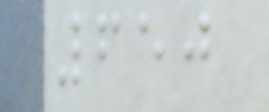650
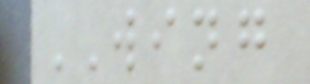WING
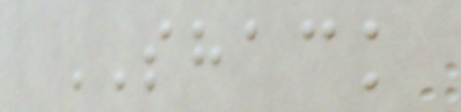SHACK
